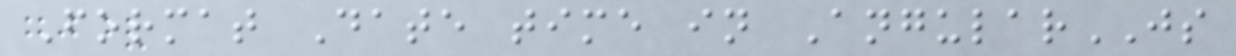Format Date time in AngularJS
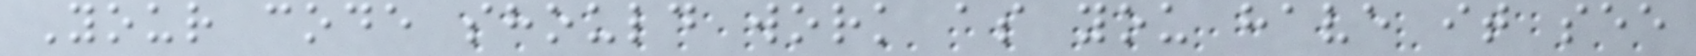Your code should work as you have it see
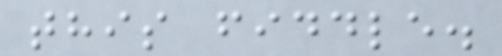this fiddle.
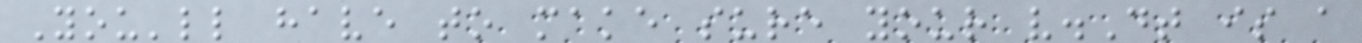You'll have to make sure your v.Dt is a
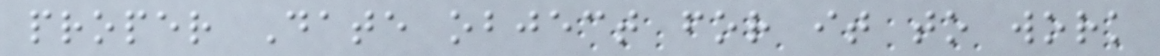proper Date object for it to work
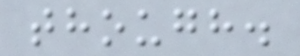though.
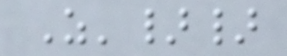Z'}}
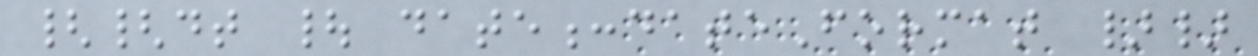{{dt | date:dateFormat }}
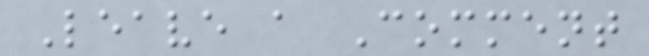Leave a Comment
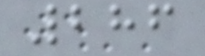286
